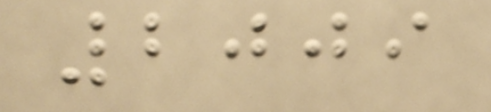2009
